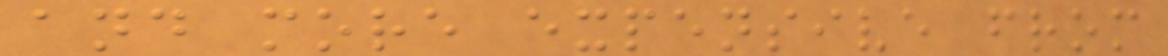and more expensive from
